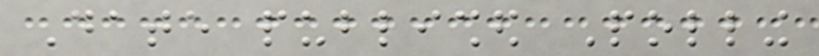Date published Polling
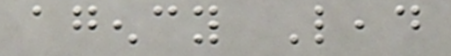agency Lead
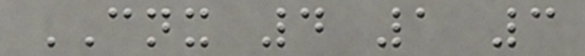CNX 4 1 3
